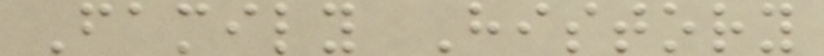Family History
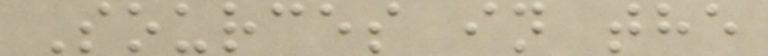Sources in the
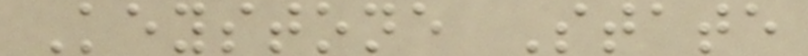Keystone State
